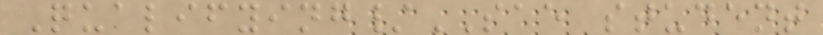Qualifying/SAE student
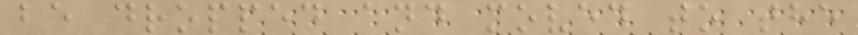be dropped and moved to the
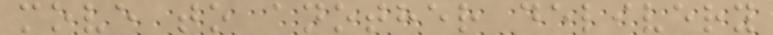move to another delivery
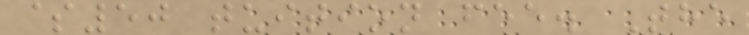$50 tuition fee. The
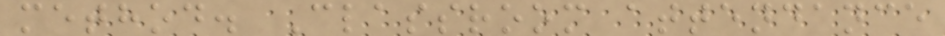method. Classroom attendance
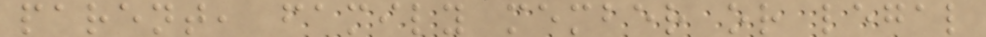parent, family member or legal
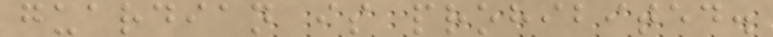guardian is prohibited.
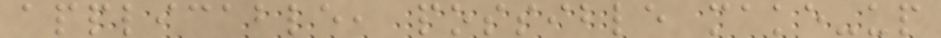applicable, possible make-up
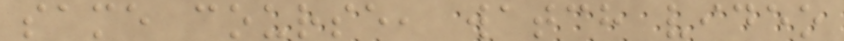same course, watch video
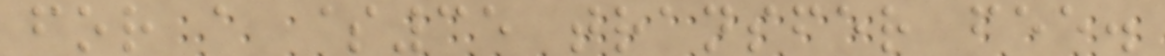for a $35 transfer fee.
